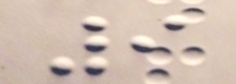9
